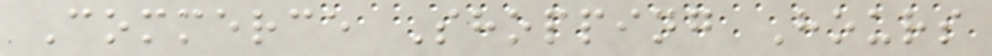Commerce Shopping Hours
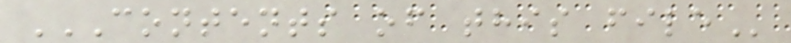CONTENTS OF THIS FILE
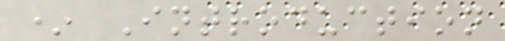* Introduction
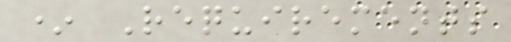* Requirements
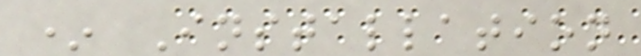* Installation
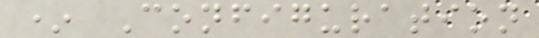* Configuration
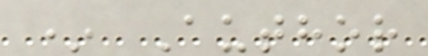* Author
